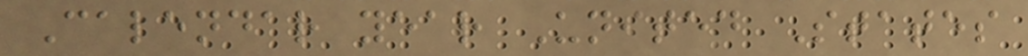Calendar year United States
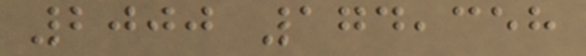2000 174,358
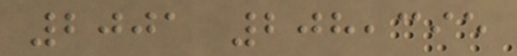2001 208,395
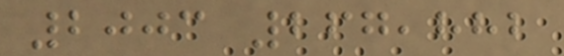2003 267,882
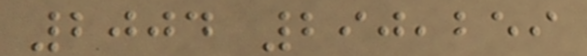2004 290,259
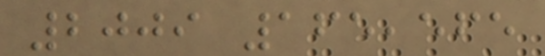2009 165,565
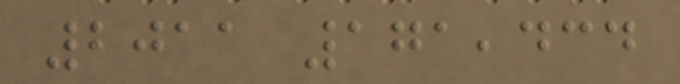2011 171,434
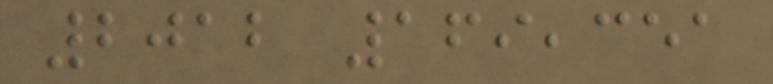2012 169,351
